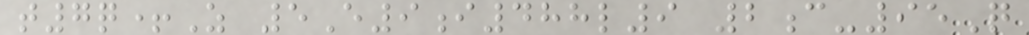t7q+Z 5E9i488l9 2c-95Q
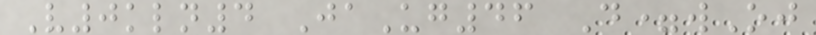V0kln4 JaUg46 D=wOj
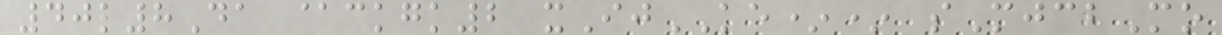40l8Da @ckgk2 xIjKE** sMjcbMo
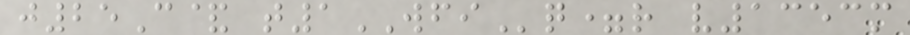j25C& t1WFIq=r v1353m
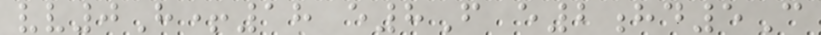vv0H+18 e8F e2hd5C
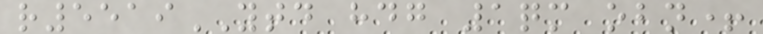r5519YTD hdg 1qm obn+
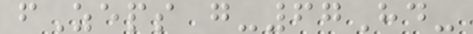fZeps g-67Hd-
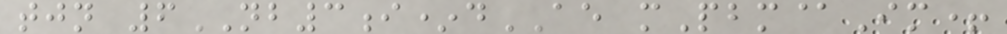tjn 6NB3i*dAE mPbm@Im+
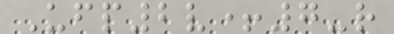Ufp2v+7-r
